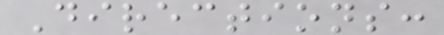Directions:
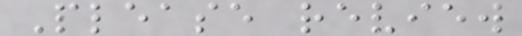Please review
